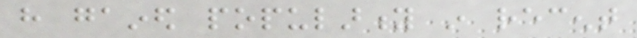have gained popularity in recent
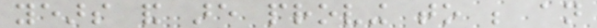years and are proving to be an
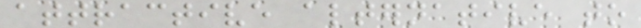attractive alternative to
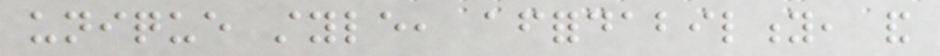unique style, affordability, and
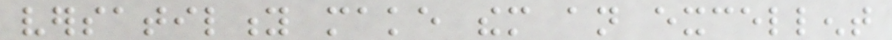versatility make them an excellent
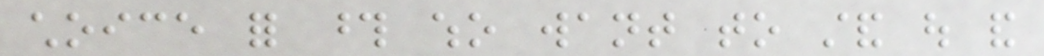choice for those who want to stand out and
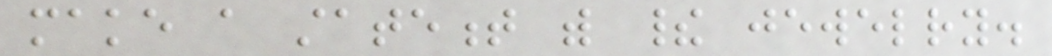make a statement with their jewelry.
